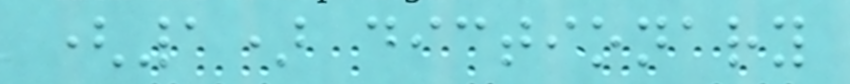(1) dictionary
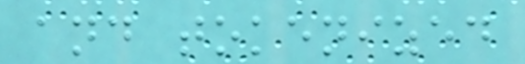and tokenized
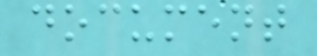document
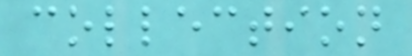collection
